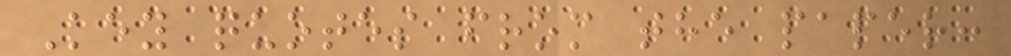Key quotes from the paper:
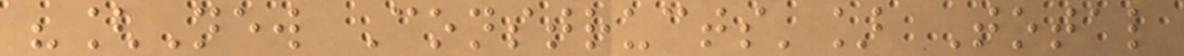"[New Constructs'] Total
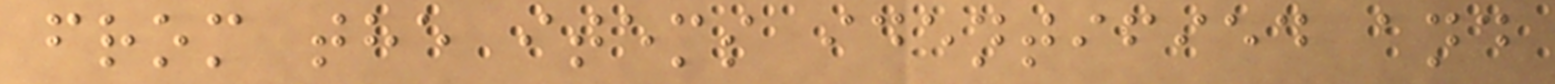from the items identified and
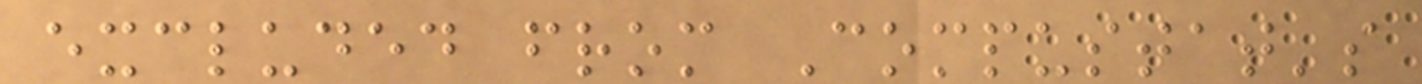excluded from Compustat's
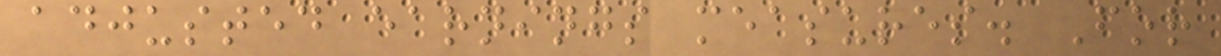adjusted earnings measures. For
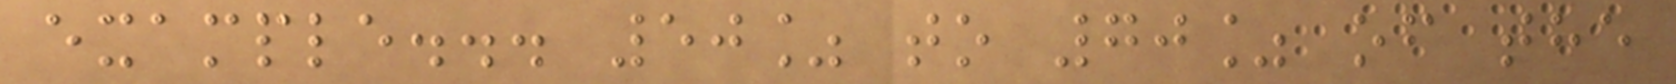example... 50% to 70% of the
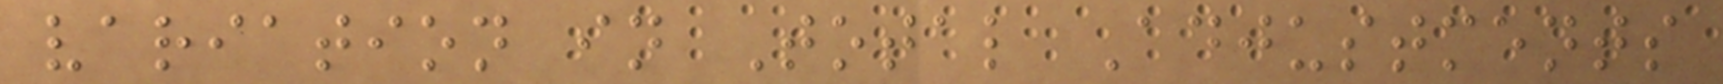variation in Total Adjustments
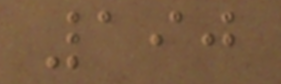190
